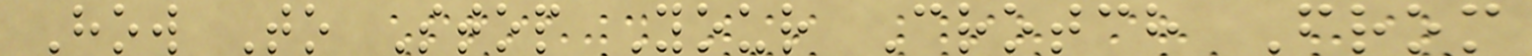How To Stop Your Crotch From
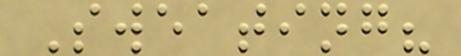Sweating?
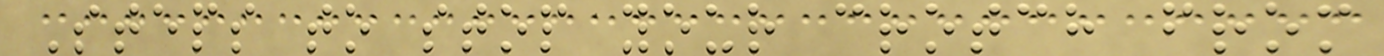Steps to stop your crotch from
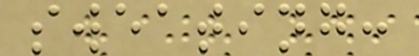sweating:
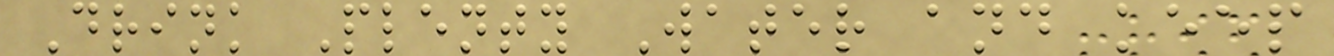Drink Plenty Water and keep
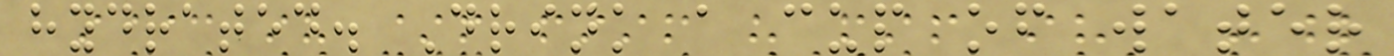hydrated. Drink a cup of water
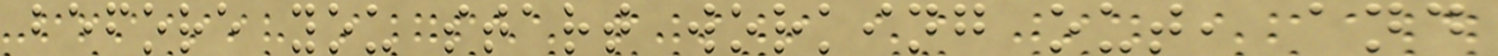before you start working out, and
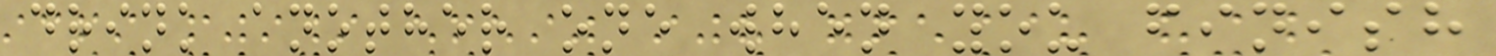drink another one when you finish
